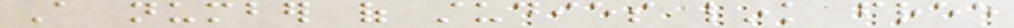A number of studies link free
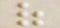of
